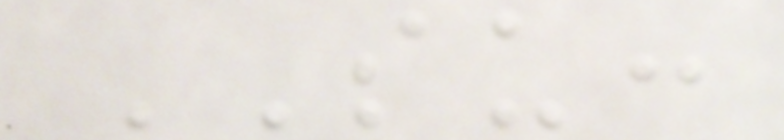SU:
